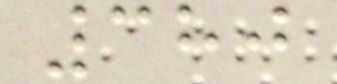380
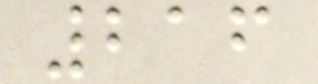216
